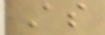As
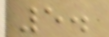5.
